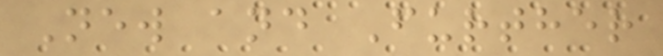New and Further
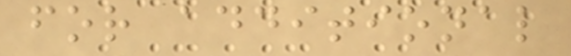for additional
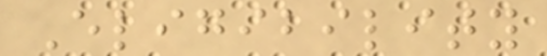Eligibility
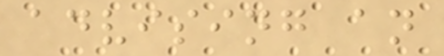advising an
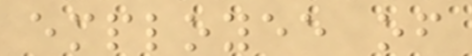employee of
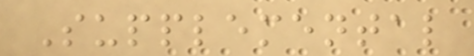Supplemental
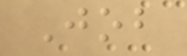Job
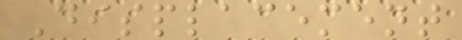Displacement
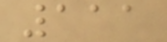111
